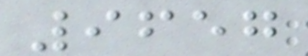9657
